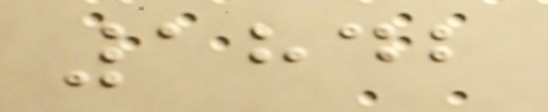1842
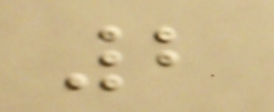2
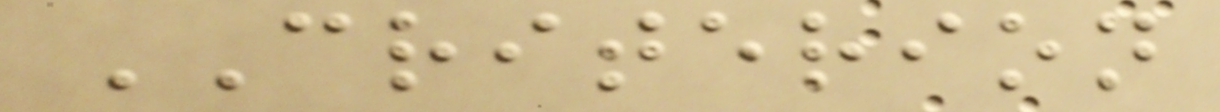CRITERION
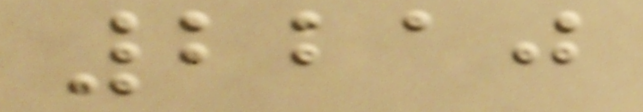2210
